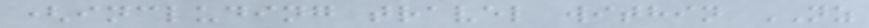(including travel within NZ
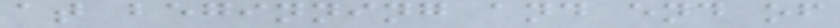at beginning and end of
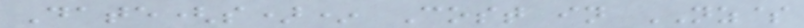Date(s)* Cost in NZ$
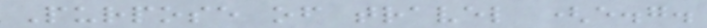Purpose of travel (e.g.
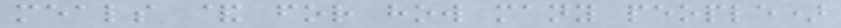meals & for how many people)
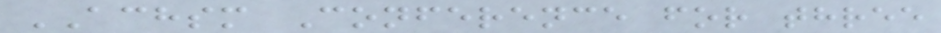ACHSM Conference for three
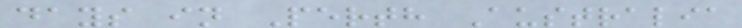days in Perth Australia
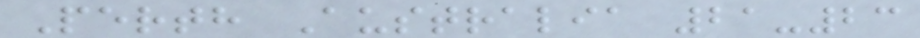Perth Australia 21-23
